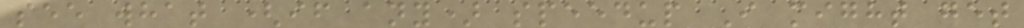see what (if any) speedup I might get
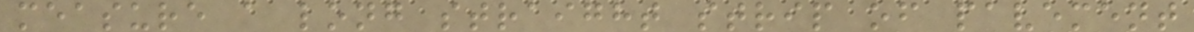measure a long straight strip of pavement
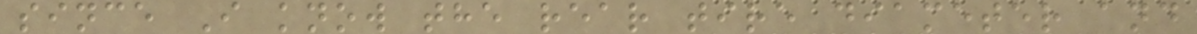since I know the rear tire diameter and
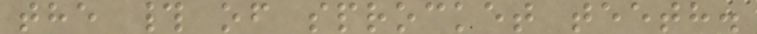the # of sprocket teeth.
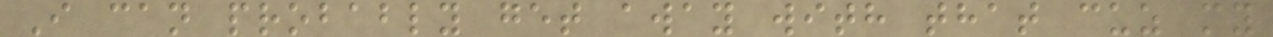I can probably get away with that cuz my
